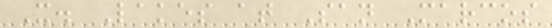X. Lakes at San Marcos
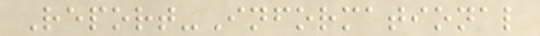Report-Informational
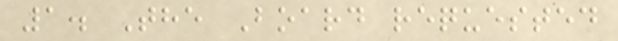1. The Board requested
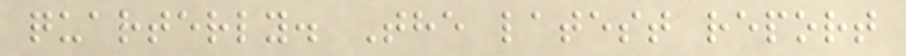quarterly. The latest report
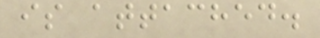is attached.
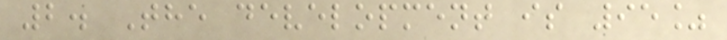2. The development is 95%
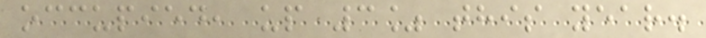occupied, up 3% this year.
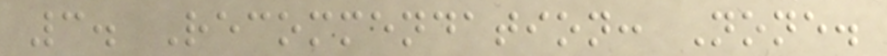3. Recommendation: None.
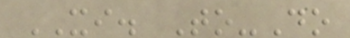XI. To-Do
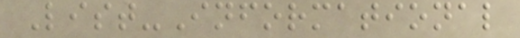List-Informational
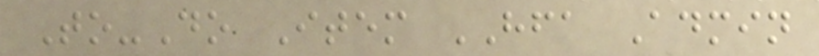To-Do Item HFA Admin
